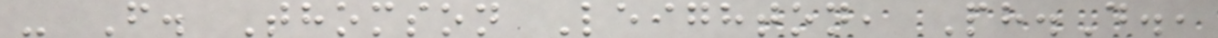- F. Thomson Leighton, Ph.D.,
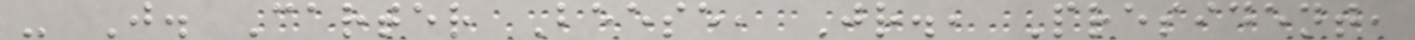- J. Carter Beese, Jr., President,
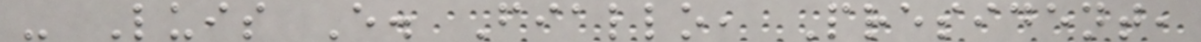- Luis E. Fiallo, President,
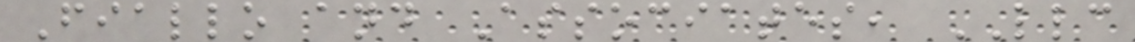Fiallo and Associates, LLC
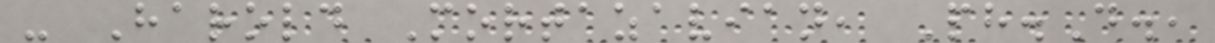- Harold Mortazavian, Ph.D.,
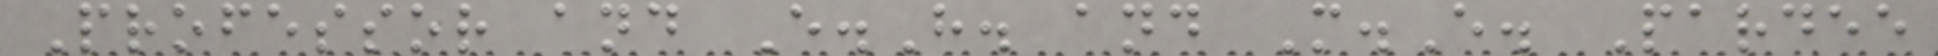Professor and E.H. and M.E. Pardee
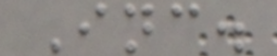Inc.
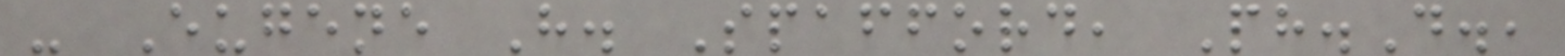- Eugene H. Spafford, Ph.D.,
